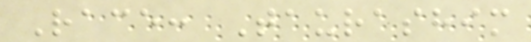Race: Taurashim
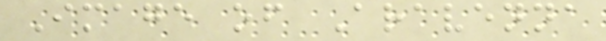Image of Aravenna
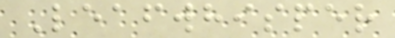Leafwhisper
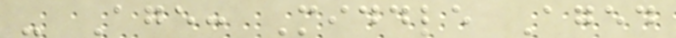- Age: Middle Aged
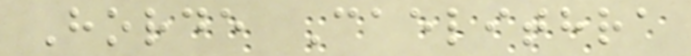Horde Caelithra
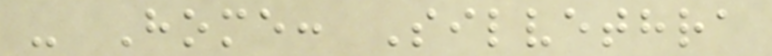- Home: Silvethra
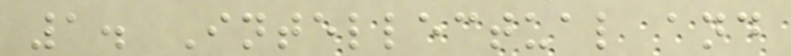1. Intellectual and
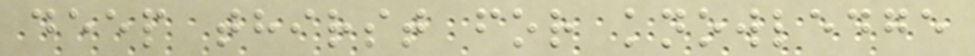deep thirst for knowledge
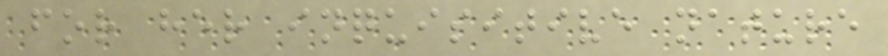for her inquisitive nature
